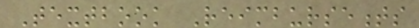Textbook Reimbursements
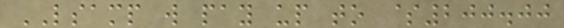LSAMP will pay up to $200.00
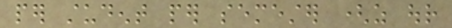per student per semester (as our
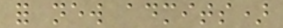for new admits)
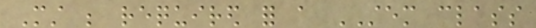Must be required for a STEM class
